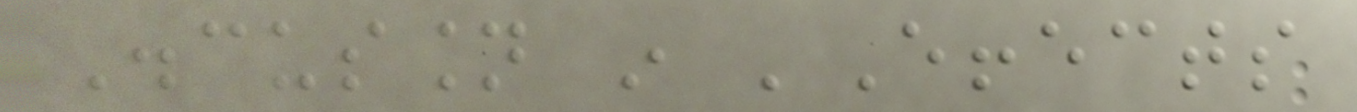Discussion in 'Effects
